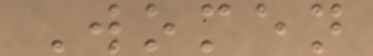Women
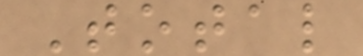Total
